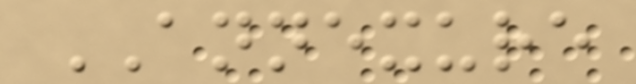ANNEXURE
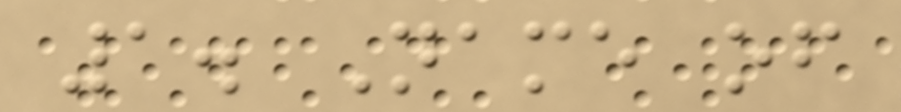1. Name of
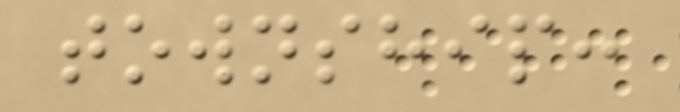township:
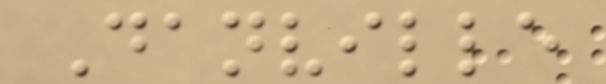Danville
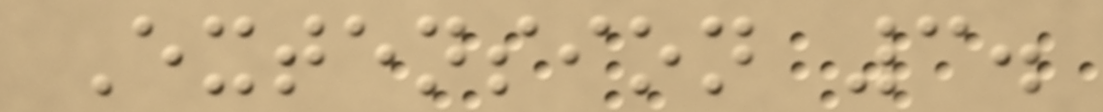Extension 3.
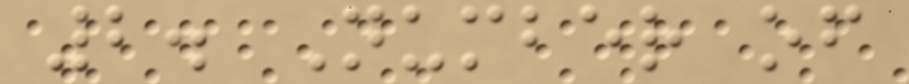2. Number of
